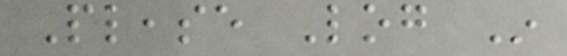Please Log In
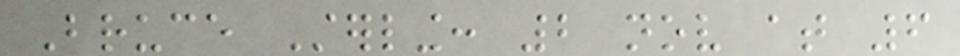Bruce Sterling: 2 nov at 6
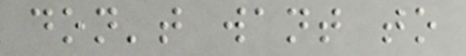don't want to
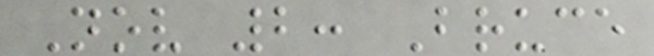Nov 2: Bruce
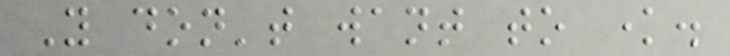You don't want to know.
